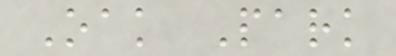Oak Park
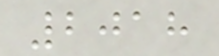2018
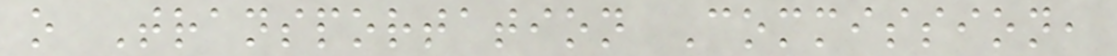o Transportation Commission,
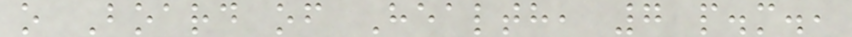o Board of Health, 7 p.m.,
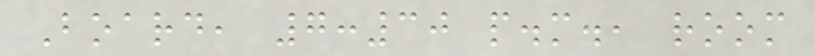Board, 7:30 p.m., room
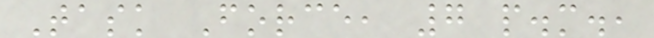Task Force, 7 p.m.,
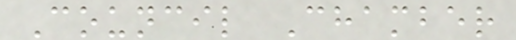Council Chamber
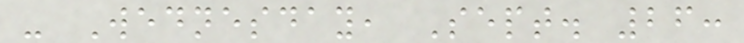- Wednesday, Sept. 26:
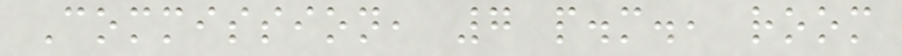Commission, 7 p.m., room
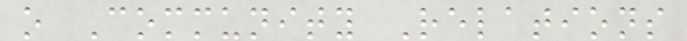o Community Relations
